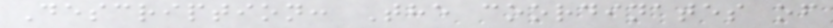Description: The coordinates of
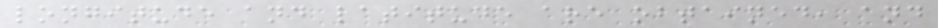longitude and latitude are obtained, and
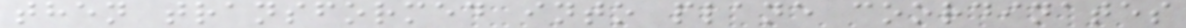then transformed into plane coordinates
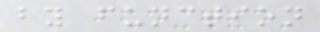by function
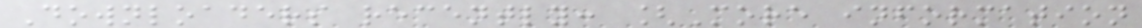Downloaders recently: [More information
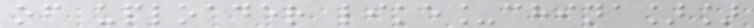of uploader like_china]]
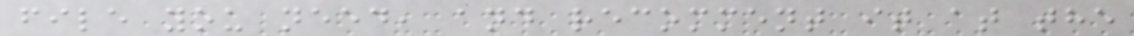file you need, and recomment it at the
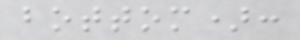bottom):
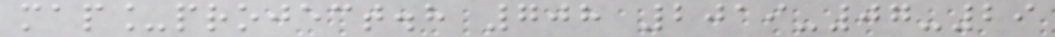map_project.h 708 2019-07-29
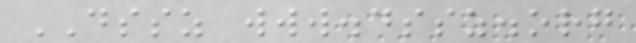DSSZ www.dssz.org
